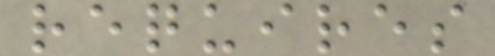requires
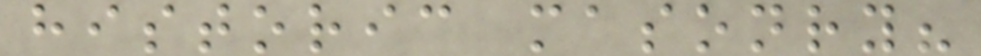historic masonry?
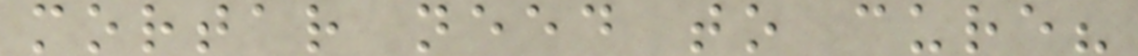mortar need to cure?
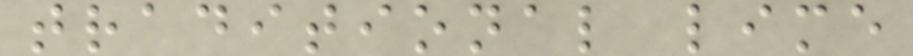traditional lime
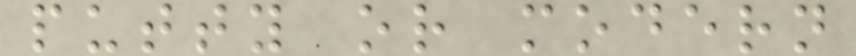putty or modern
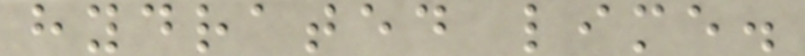hydrated lime.
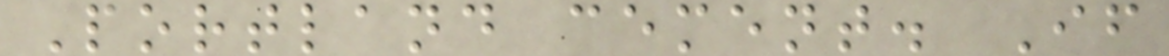Portland cement. If
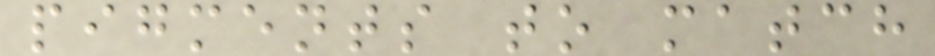pigments to match
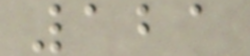121
